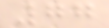77
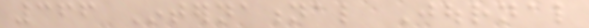366 International Journal
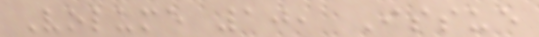Volume 10, Issue
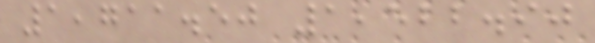1,711.50 1,522.90
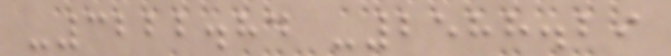-3222.84 -2588.29
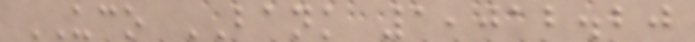UCO BANK 1,012.20
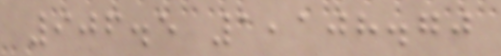906.5 1,108.70
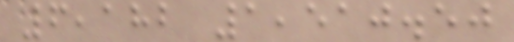6,182 1,510.50
